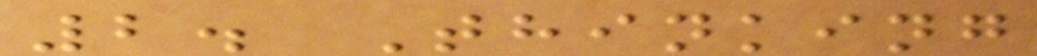2. Thinking
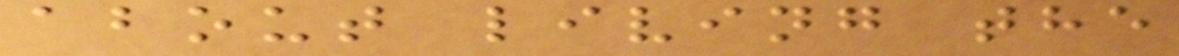about living the
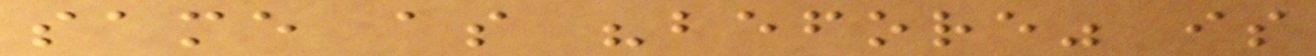same as "before" is
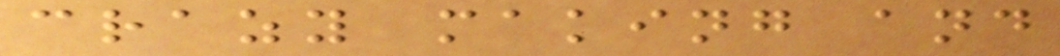crazy making and
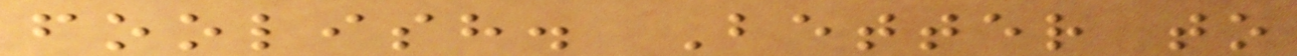foolish. Better to
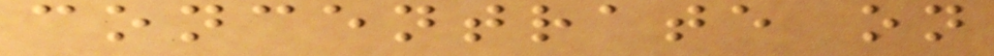concentrate on
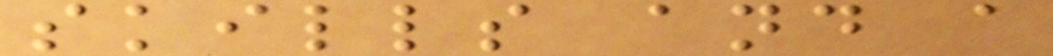skills and a
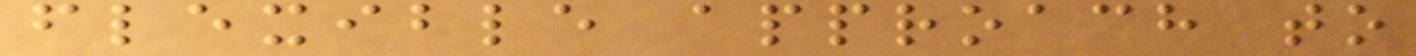flexible approach to
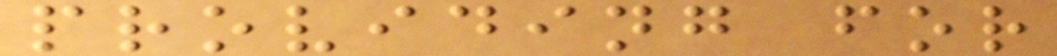providing for
